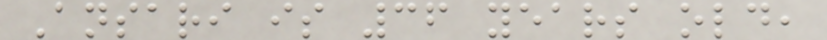Ansari is 36 years old,
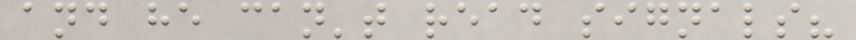and he can't read signals?
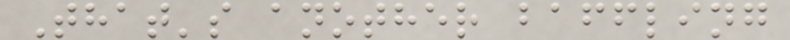That's another baffling
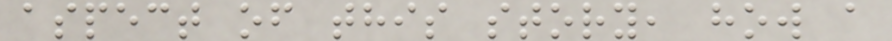aspect of this story, how a
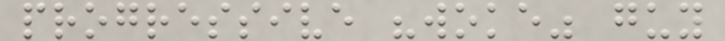progressive "woke" guy
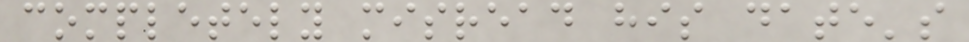completely misread his date's
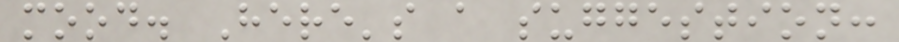mood. Here's a suggestion:
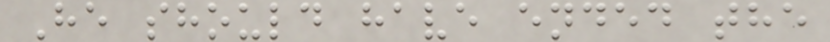He should have ended the
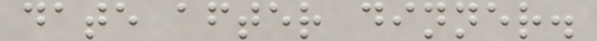date after dinner.
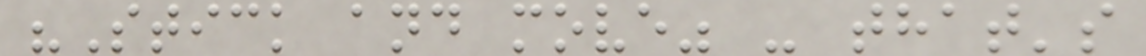"Stick and move" - that's
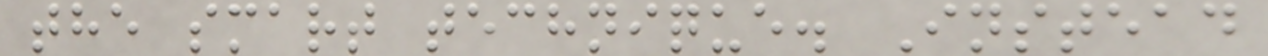the smart technique. Instead
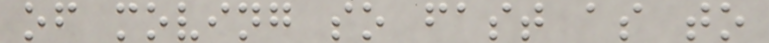of moving so fast as to
